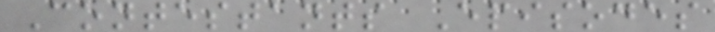Contestants Episodes
